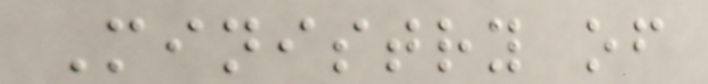Ministry of
